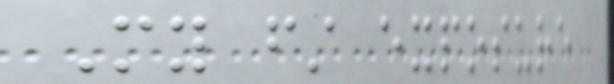My first exposure
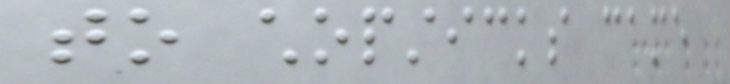to chopsticks came
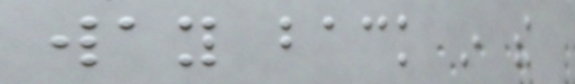way back in the
